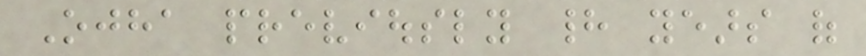Ojha previously had years of
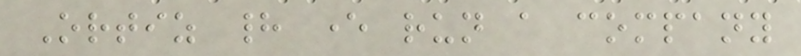Ortiz had ever run a company
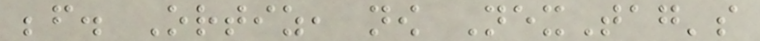before. Ortiz, now NexTag's
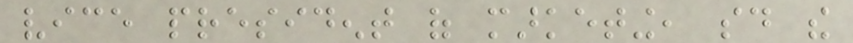vice president of marketing, said the
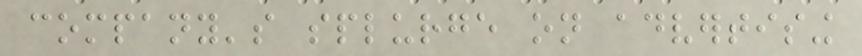company's splurge on advertising
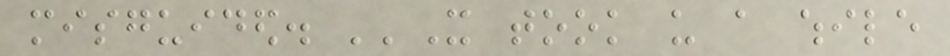misguided. ''It took us a while
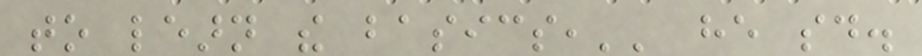to learn the basics,'' he said.
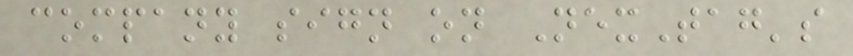company sign on NexTag's
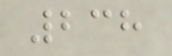238
